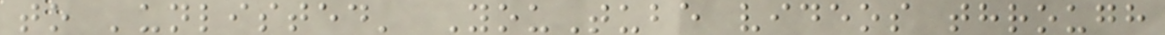to 'unlisted' YouTube videos through
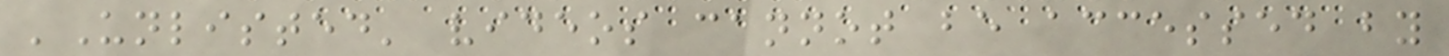'Unlisted' videos cannot be accessed by
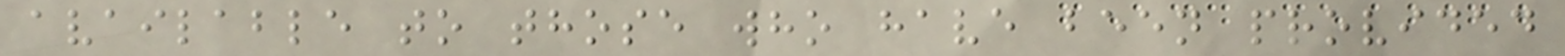available to those who have been provided
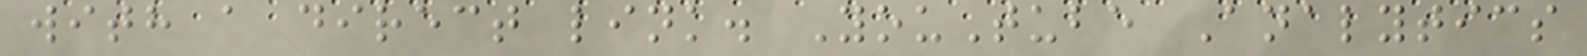with a direct link. YouTube Analytics
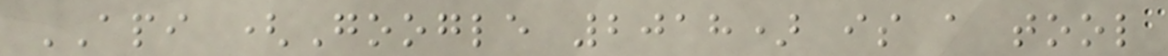API (Google 2018) is a tool
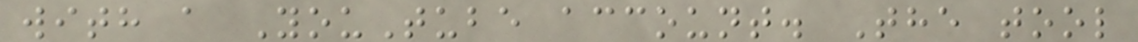with a YouTube account. The tool
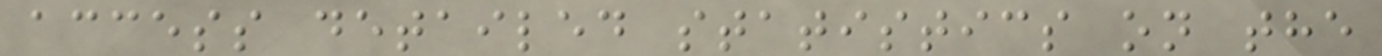access detailed statistics on the
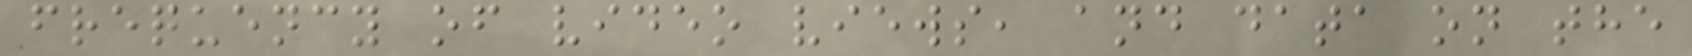frequency of video views, and data on the
